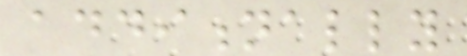additionally
